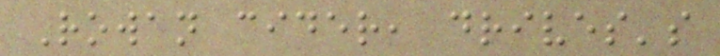Rowan cider, drives's
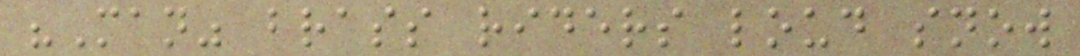"Man" brass riders loud snow
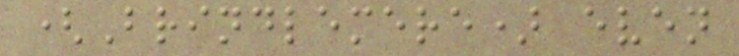(Brindlemere) even
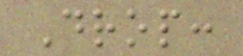Drop:
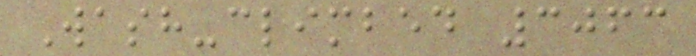Wash-climbed 3063
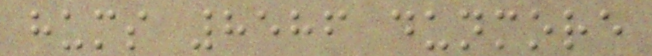hums 8586 dunmore
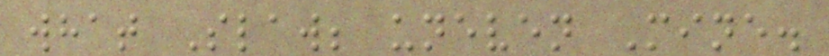what Slaw; uneven Mine.
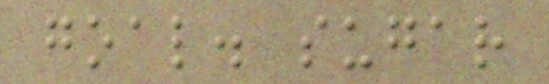goal. sugar
